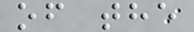of the
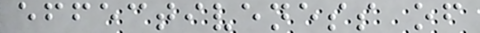effectiveness of
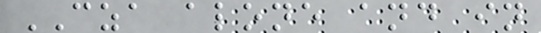CZA alone and in
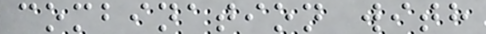combination with
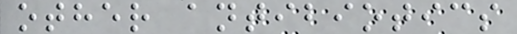other antibiotics
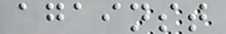against
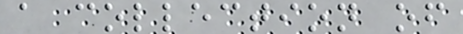a collection of
